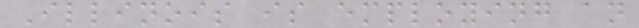Illinois is employing an
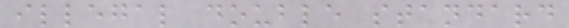illegal double standard
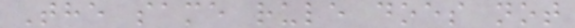The same rule does not
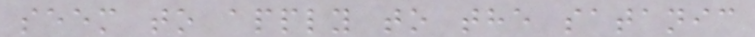seem to apply to the satanic
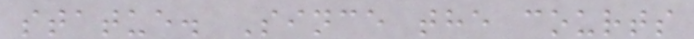statue. Since the courts
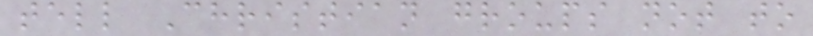tell Christian groups not to
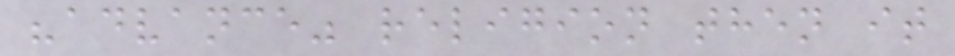"advance" religion then it
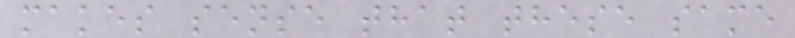makes sense that these same
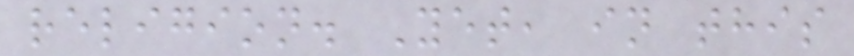religion. Yet, in this
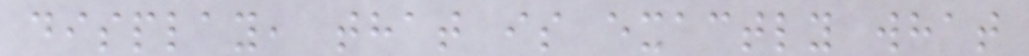display, that is exactly what
